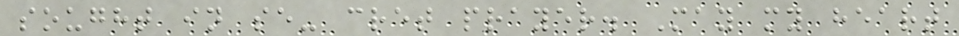sought in se- cret prayer. May my heart
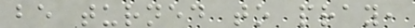be turned to pray,
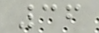36
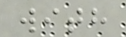with
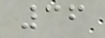36
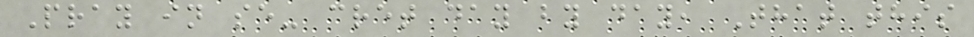Pray in se- cret day by day, That this
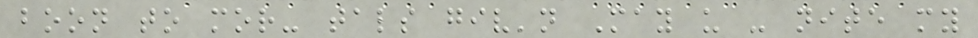boon to mor- tals giv'n May u - nite my
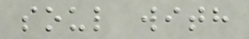soul with
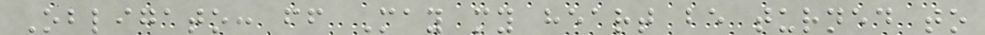Obligato: ff May my heart be turned to
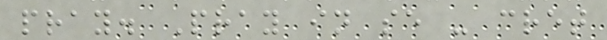pray. Pray in se - cret
